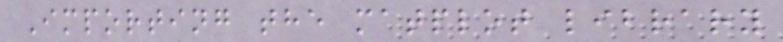Importing the matplot library
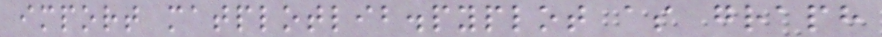import matplotlib.pyplot as graph
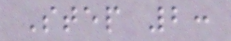Step 2:
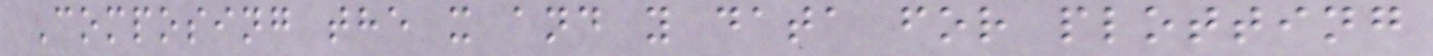Composing the x and y data for plotting
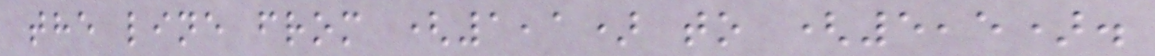the line from (1,1) to (5,5).
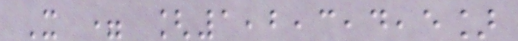X = [1,2,3,4,5]
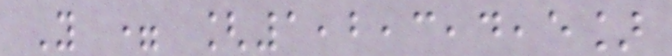Y = [1,2,3,4,5]
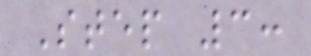Step 3:
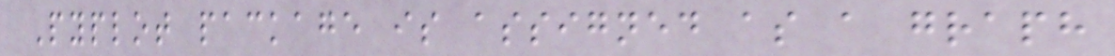Pyplot package is assigned as a graph
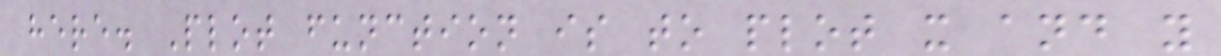here. Plot function is to plot x and y
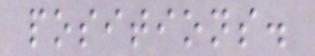positions.
